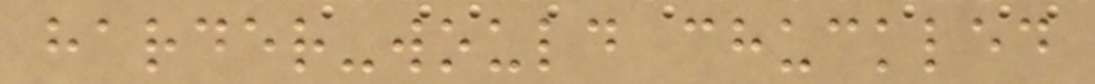harder-would chuckled
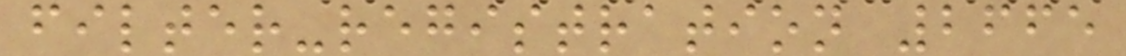filter-registration 2665
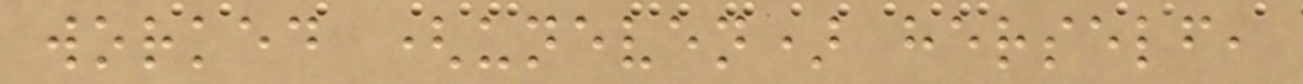worked (uneven) herself,
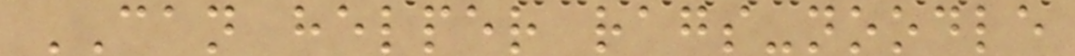CAN helper rags-noodle
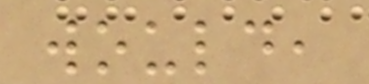would,
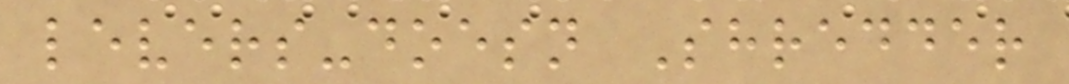levers-doesn Shredder
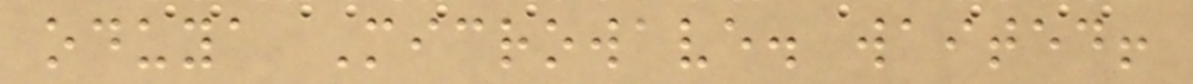oduya Microwave. waited!
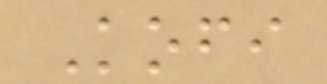Kofi
